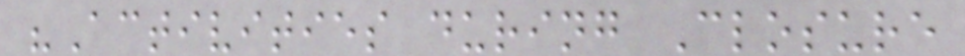"Activities during Closure
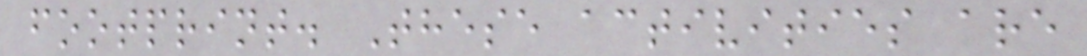footprint. These activities are
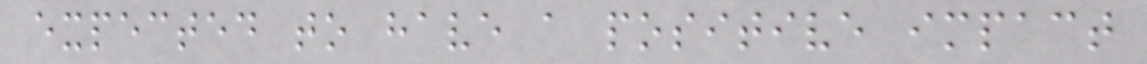expected to have a positive impact
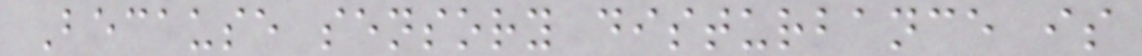Because sensory disturbance is
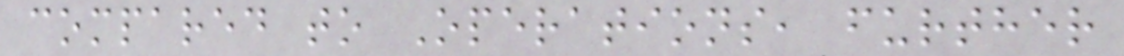compared to Operations, further
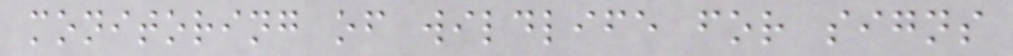monitoring of wildlife for signs
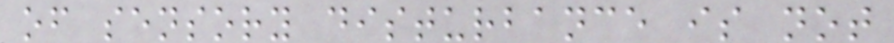of sensory disturbance is not
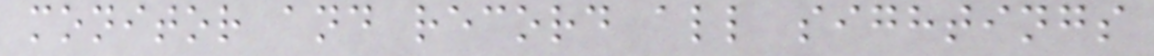monitor and record all sightings
